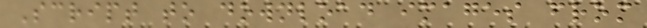Script to download images from
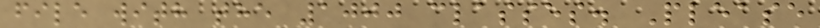file with the 1000 classes. Please
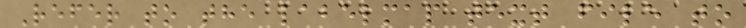Refer to the labelmap text file to
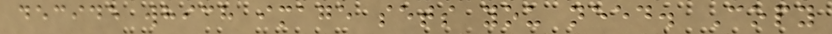decide which image sets you need. Copy
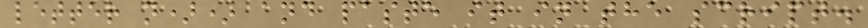letter n)) and paste it in the script.
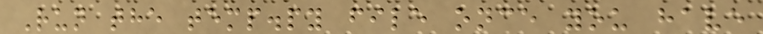Run the temp.py file once you have
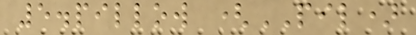5.pillow (PIL)
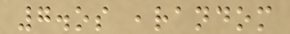7.os ,random
